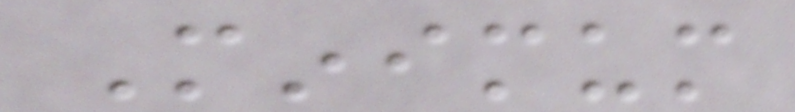Minimum
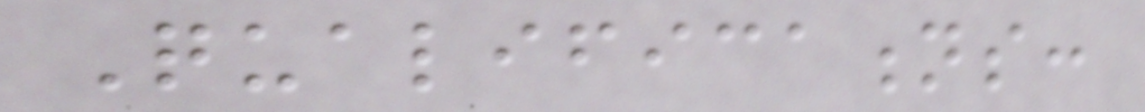Qualifications:
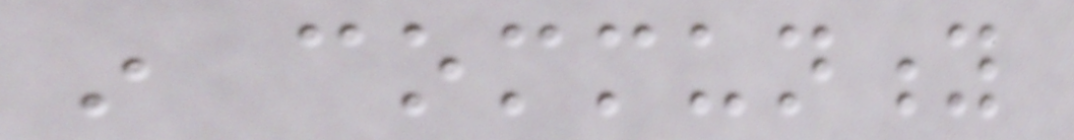in community
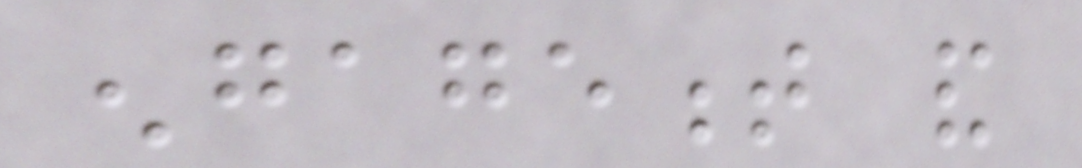engagement and
